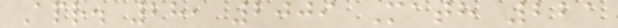Apr. 28, 2009 Math 221
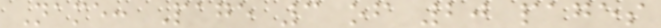Name: Page 3 of 20 pages
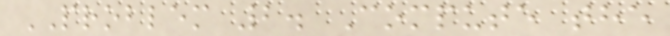PROBLEM 2. Compute the
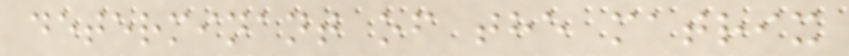determinant of the matrix
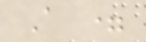A =
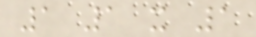1 1 x 1
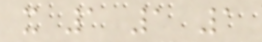x 1 1 1
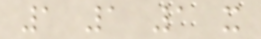1 1 1 x
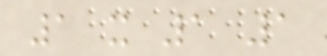1 x 1 1
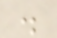.
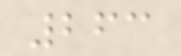263
